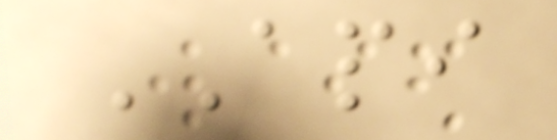API
